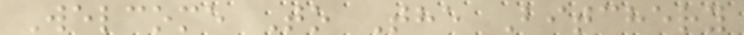Welcome To The Bitchery
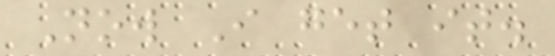Now I get it.
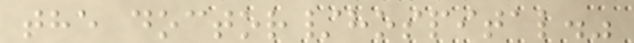the doctor/hospital."
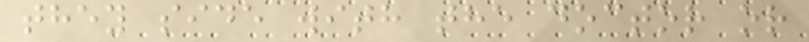they side with the doctor or
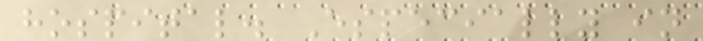hospital. Especially in
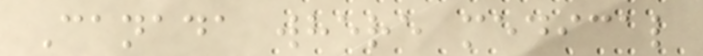Canada where medical
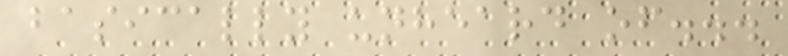basically unheard of...
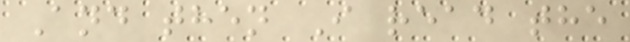And then I read the
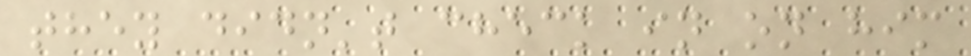they didn't check in on him
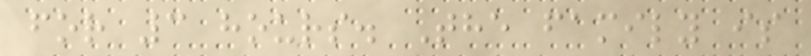for 3 hours. The family is
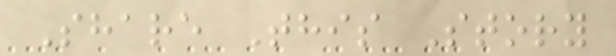Share This Story
